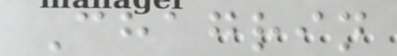Chagrin
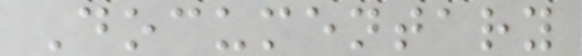Documentary
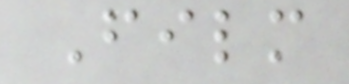Film
